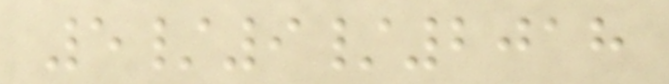5/9/2018
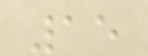15
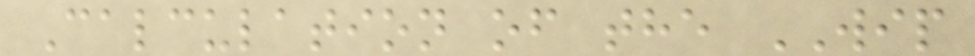Calculation of the WIP
